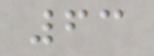63
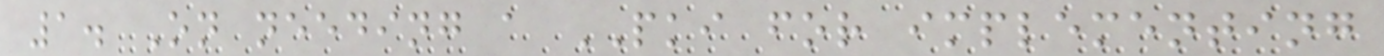1. On needing a PKI for implementing
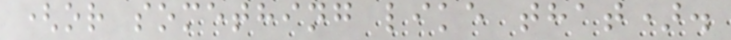(or something like that).
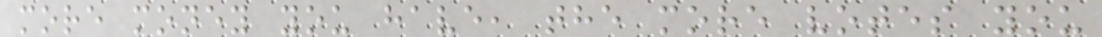more money you have, the more votes you
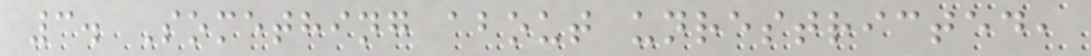3. Something about unrestricted,
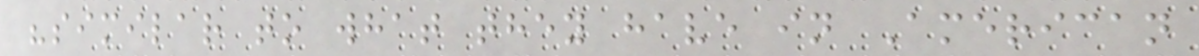"similar to what they have in American
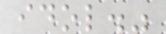idol."
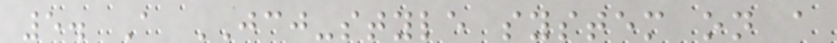5. A JCJ-style system on a
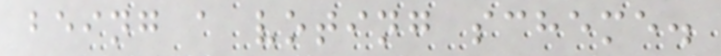being a voting scheme.
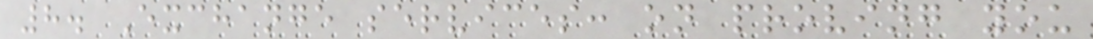8. Exchange services: on proving you
